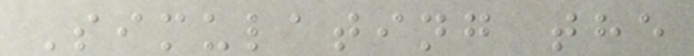Simulating the
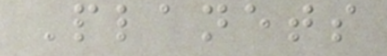Planets
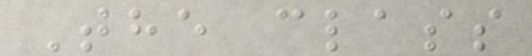The class
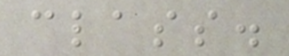class.
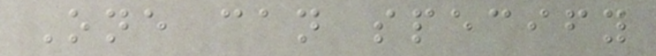One can specify
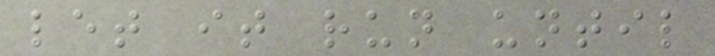let it run until
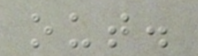out.
